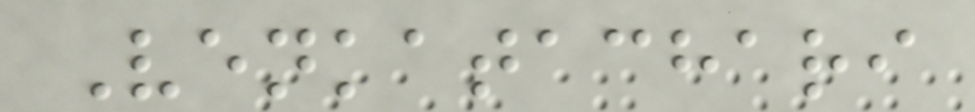Venkatachari
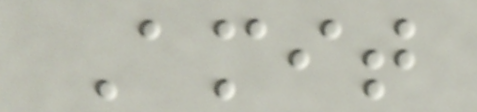Amit
